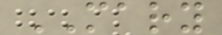MARY
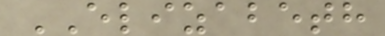ELIZABETH
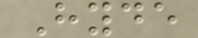Hyde
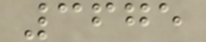3675
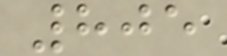805
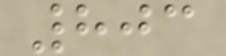803
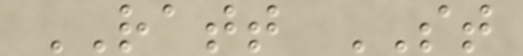RATT ST
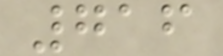716
